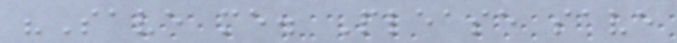"Save me. Please save
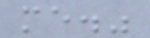me."
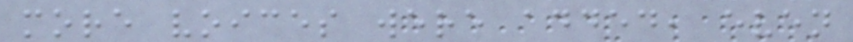more voices were added, even
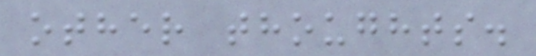other thoughts.
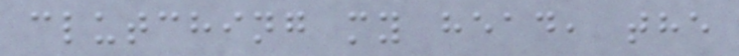clutching my head, the
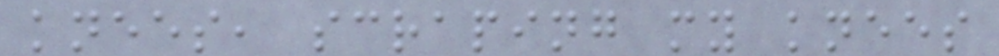knees, scraping my knees
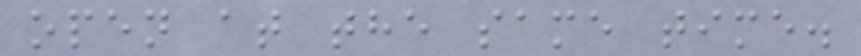open at the same time.
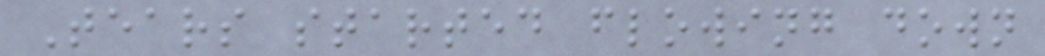Tears started flowing down
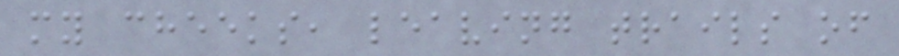my cheeks, leaving trails of
